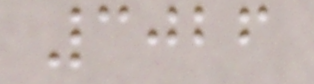3026
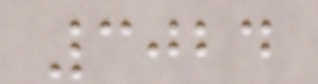3024
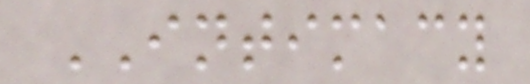INTIMACY
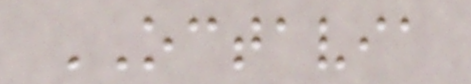OCTAVIA
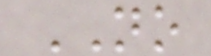NO
